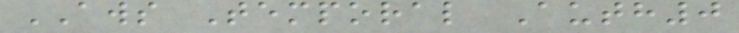AWS Temporal Auth0
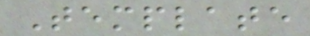Template
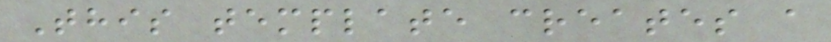This template creates a
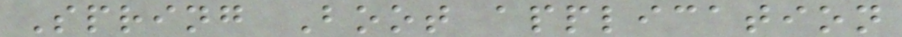Spring Boot application
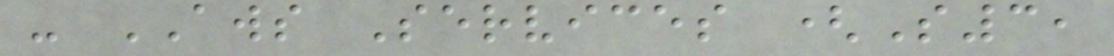- AWS Services (S3,
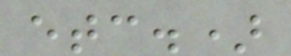etc.)
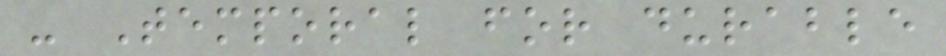- Temporal for durable
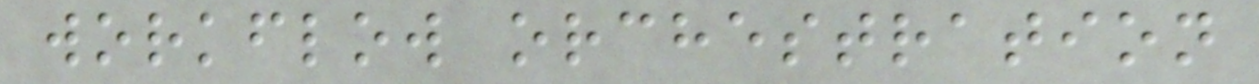workflow orchestration
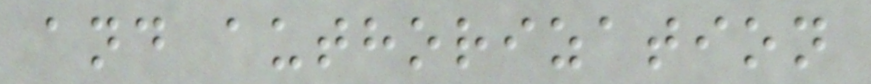and authorization
